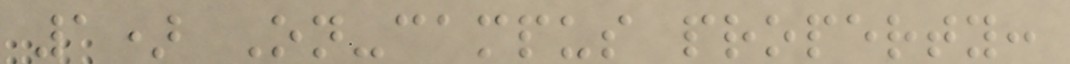1) On-campus property:
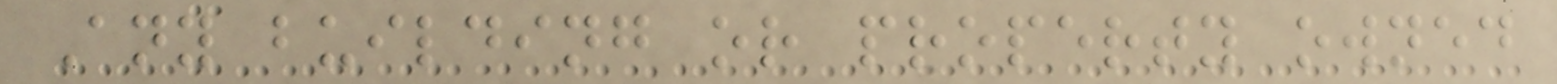Any building or property owned
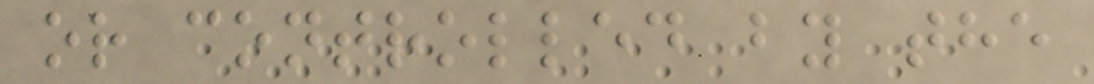or controlled by the
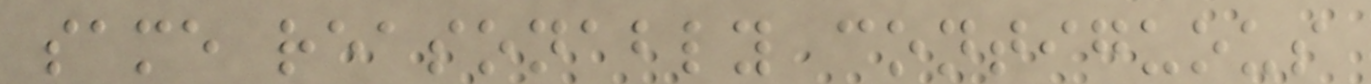same reasonably contiguous
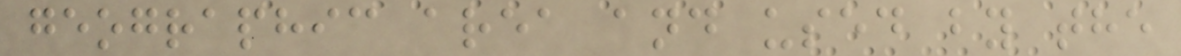geographic area and used by the
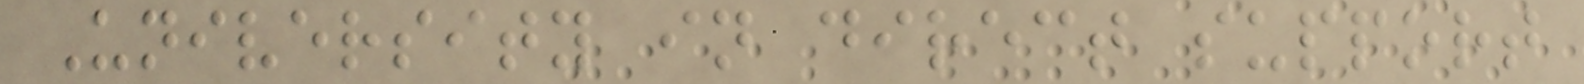University in direct support
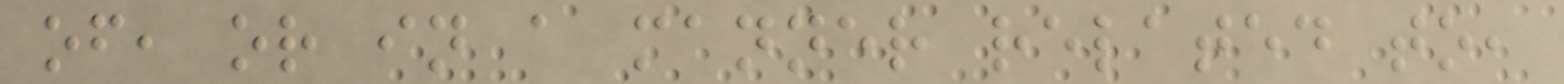of, or in a manner related to,
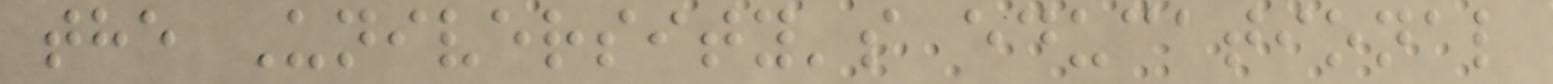the University's educational
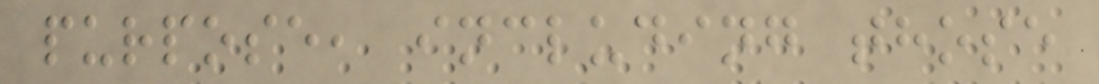purpose, including those
